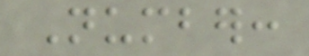Number:
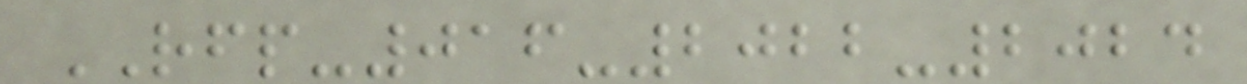RFP-016-2022-2024
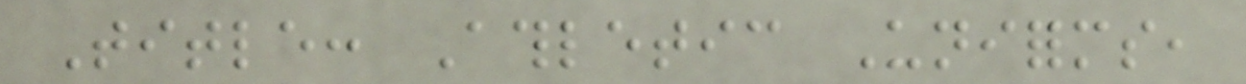Title: Athletic Uniforms,
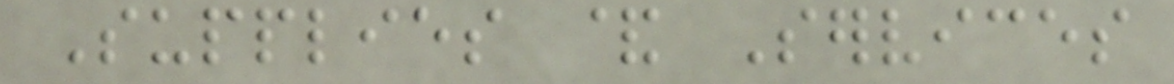Supplies & Services
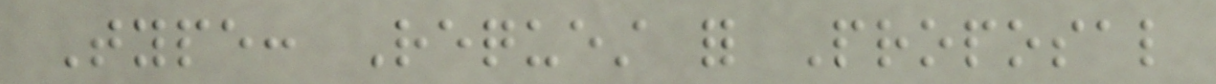Type: Request for Proposal
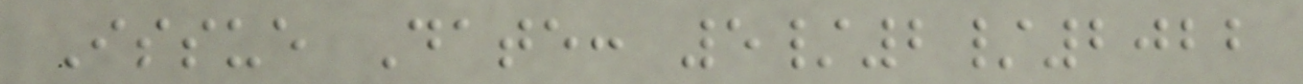Issue Date: 5/2/2022
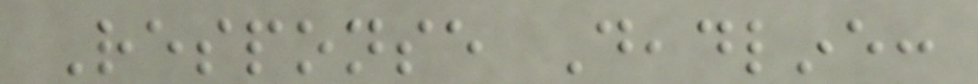Response Deadline:
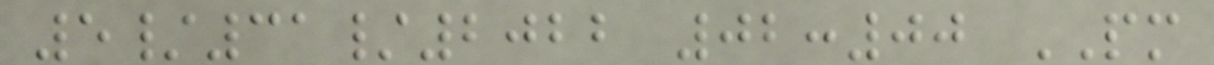5/31/2022 02:00 PM
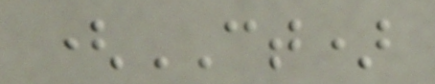(CT)
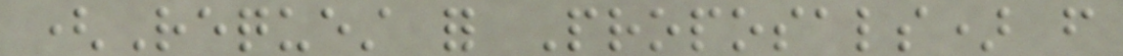(Request for Proposals) from
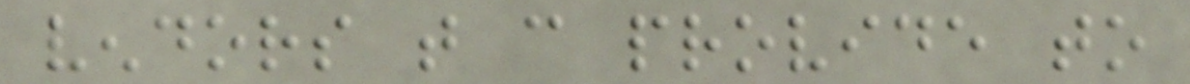vendors that can provide to
